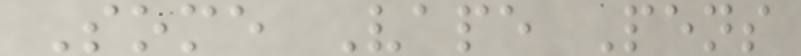Some Vape Pens
